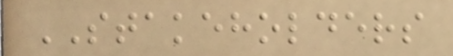STAKEHOLDERS
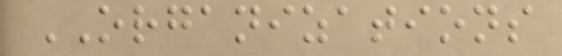ORGANIZATIONS
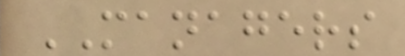MANAGERS
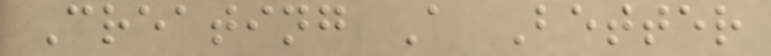Creating A Better
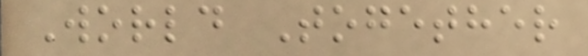World Together
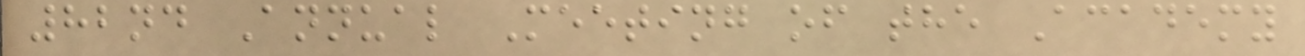82nd Annual Meeting of the Academy
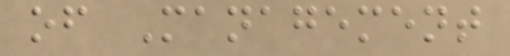of Management
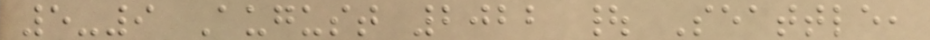5-9 August 2022 | Seattle,
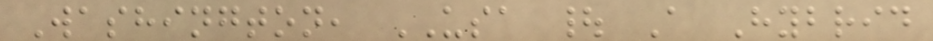Washington, USA | A Hybrid
